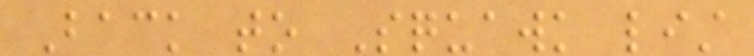Back to Squawk list
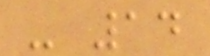- 14
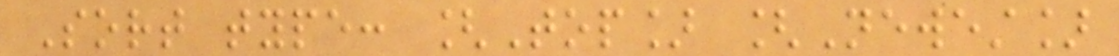Sort type: [Top] [Newest]
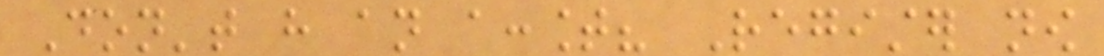Don't have an account? Register now
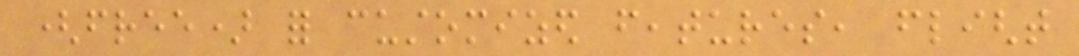(free) for customized features, flight
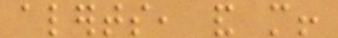alerts, and more!
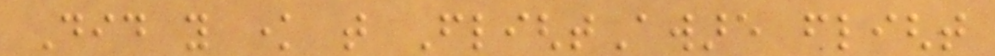Did you know that FlightAware flight
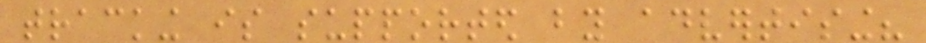tracking is supported by advertising?
